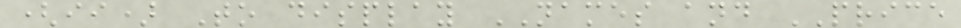(ii) To display NAMES and PRICE
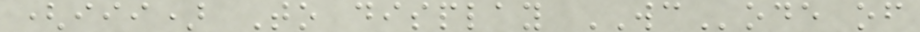(iii) To display WCode of
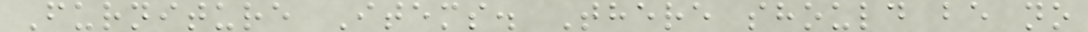Furniture Items. There should be no
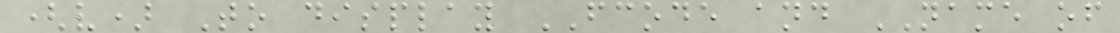(v) To display FCODE and NAME of
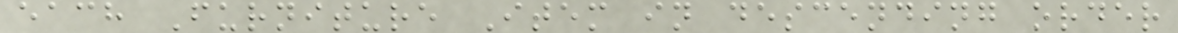each Furniture Item in descending order
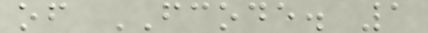of FCODE. 1
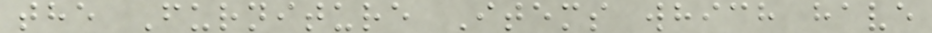the Furniture Items which have
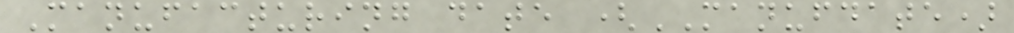Manufacturing date (MANUFDATE)
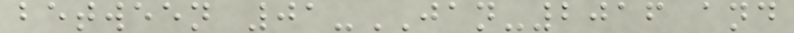between 01-JAN-2016 and
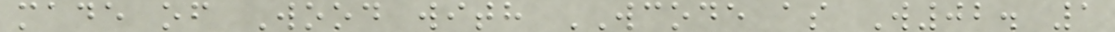made of Wood with WCODE as W02. 1
